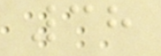38
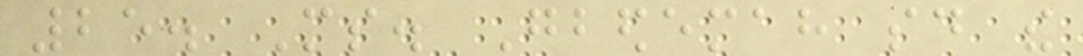25. Ms. Gbedemah said the
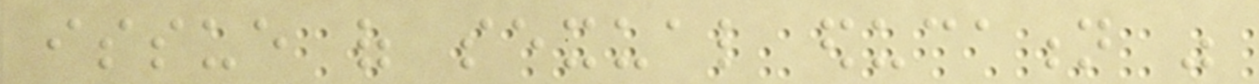issue of sexual education was
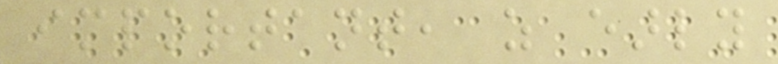important, as early
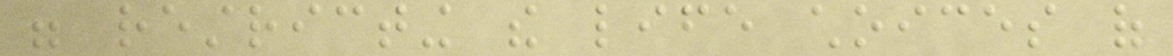were restricting the life choices of
